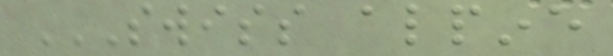SWISS ALPINE
